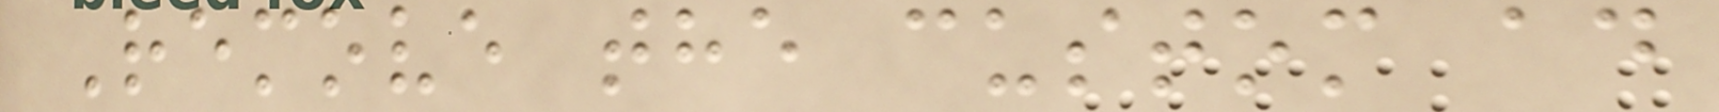Remove the custom ad
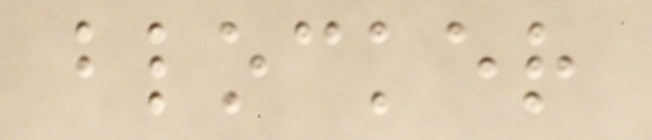blocker
